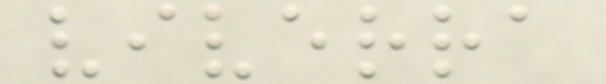viverra
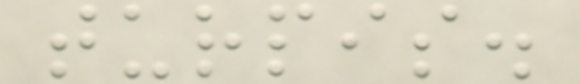turpis.
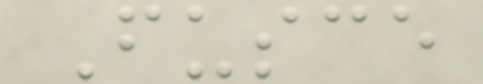Fusce
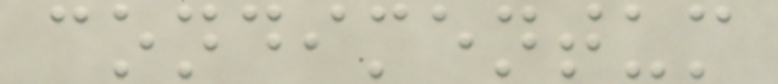condimentum
